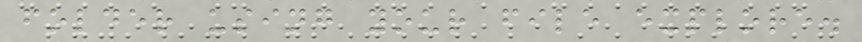folder using your file explore.
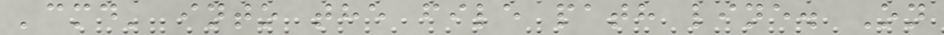'cmd' into the file path line. On
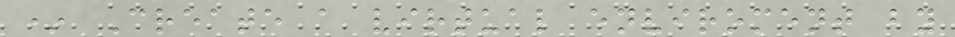* Create a virtual enviroment by
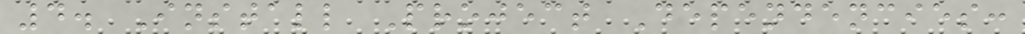4. Install Project Dependencies:
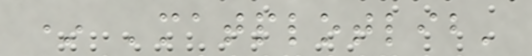* 'matplotlib'
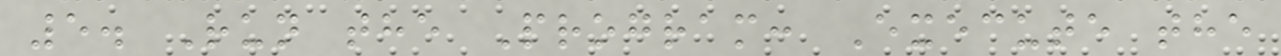5. Run the Program: Execute the
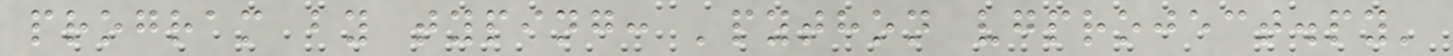program by typing: 'python vgproject.py'
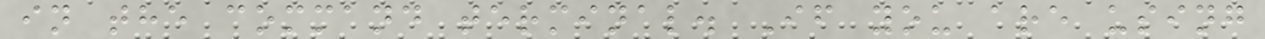in the command terminal. If you are using
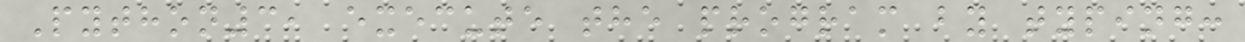Python3, execute the program by typing:
